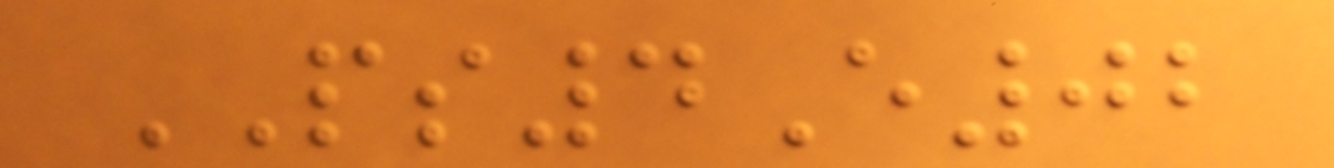PS4E02
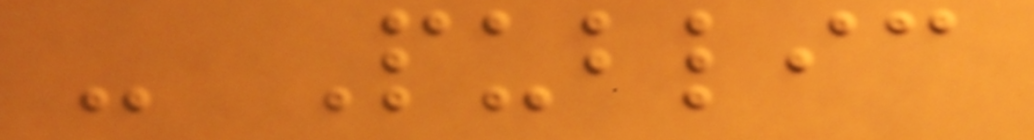- Public
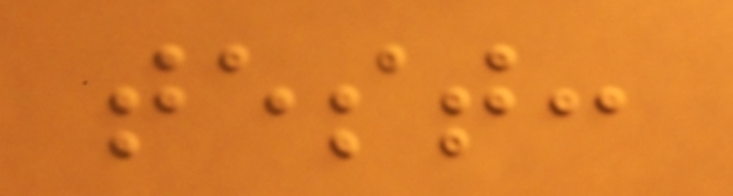test:
